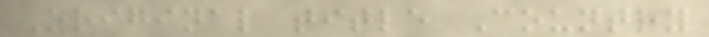Original title Country
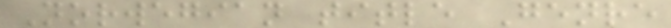Norwegian title Genre
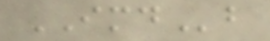IMDb
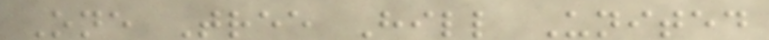One Tree Hill United
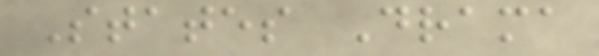States Drama
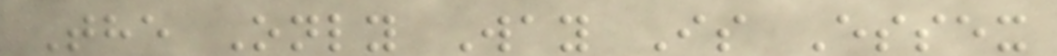The Only Way Is Essex
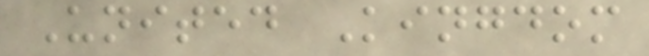United Kingdom
